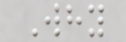Why
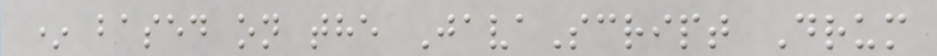* based on the JavaScript Drum
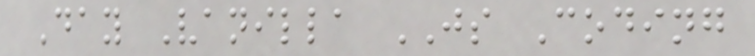Day Vanilla JS Coding
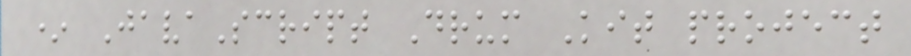* JavaScript Drum Kit project
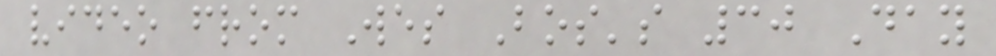video from Wes Bos's 30 Day
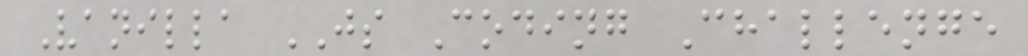Vanilla JS Coding Challenge
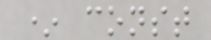* const
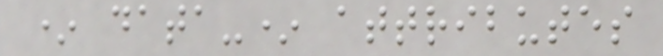* data-* attributes
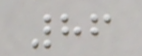86
